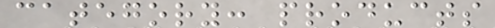category: products
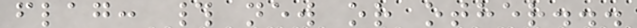flag: # new or other...
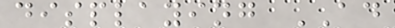displaying AD
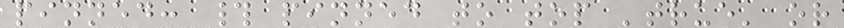pinned: # pinned to top 'true' or
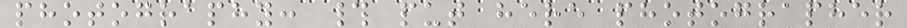photography: # put here photographer
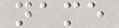name
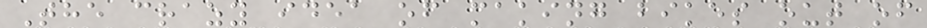The crazy idea of making bikes out of
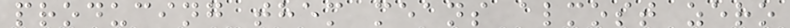producing them means almost zero
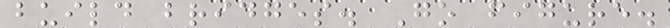build bridges. Go figure.
